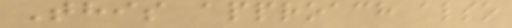This approach also
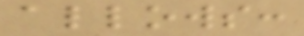allows:
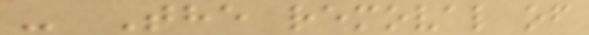- The removal of
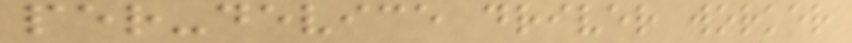per-device driver worker
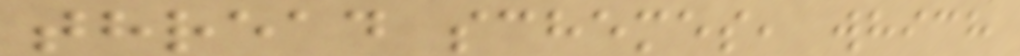thread schemes, which
